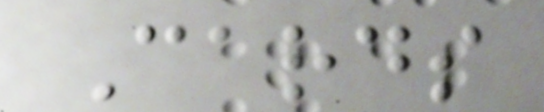Cards
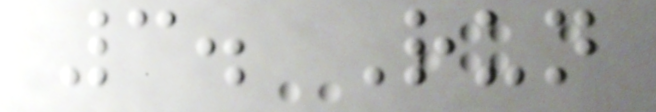3. Run
